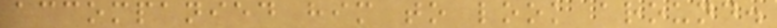accompanied him to look around.
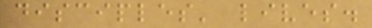disciples' lives.
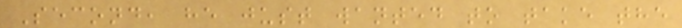Second, he just wanted to take the
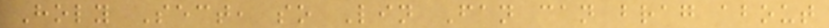Holy Sect, so Lin Fan can brag about
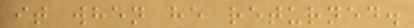it when he returned.
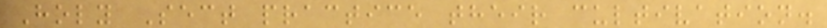Holy Sect practice their cultivation.
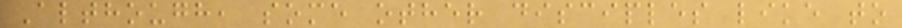Although, some other disciples like to
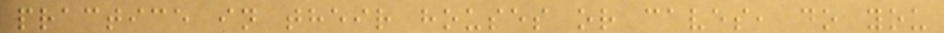practice in their houses or caves, do you
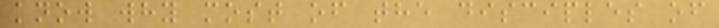know why most of the disciples of
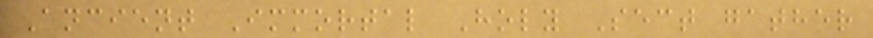Ancient Immortal Holy Sect gather
